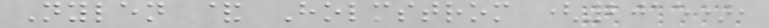Nylen & Holmstrom (2015),
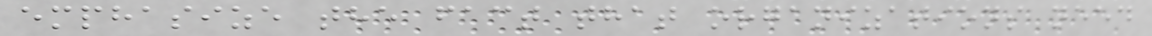emphasize the fact that organizations need
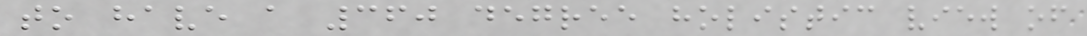to have a 360 degree holistic view of
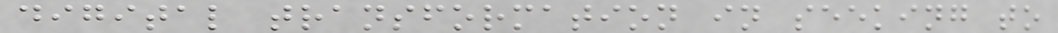digital transformation in seeking to
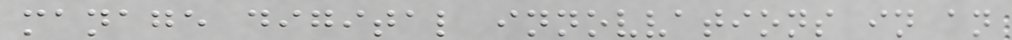manage digital innovvations in an
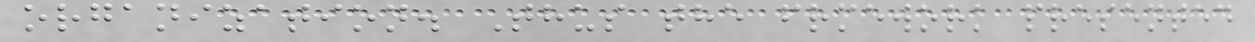organization. Thus the frmework presented
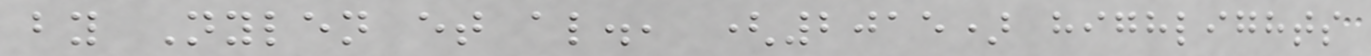by Nylen et al., (2015) highlights
